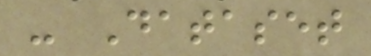- Dataset
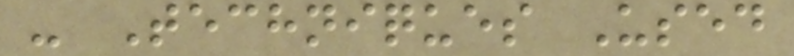- Techniques Used
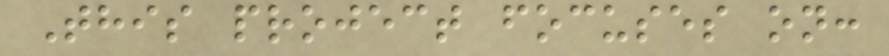This project focuses on:
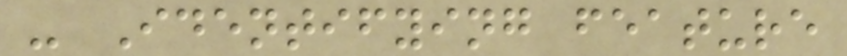- Identifying feature
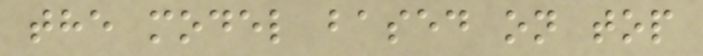the model based on top
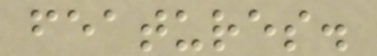features.
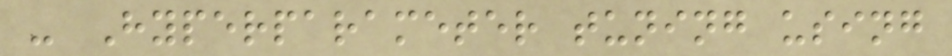- Hyperparameter tuning using
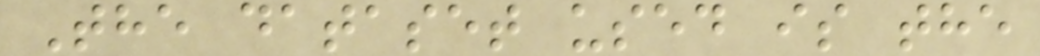The dataset used is the
